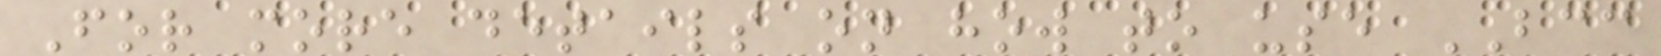For more details on how to use BCC
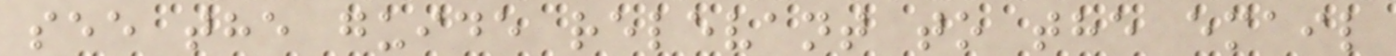see the guide relevant to the email
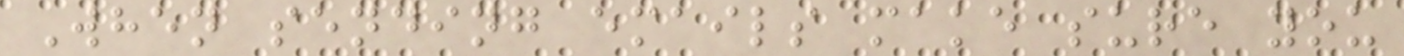When sending emails make sure you
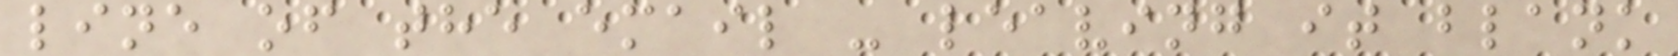line of the email - leaving it blank
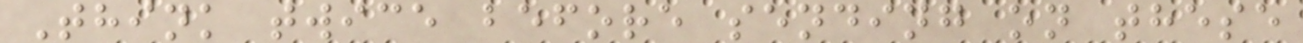Think twice before sending on these
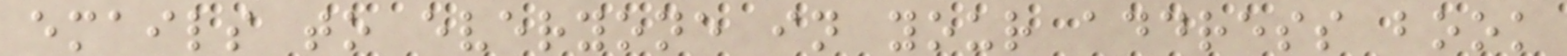emails to everyone in your address book
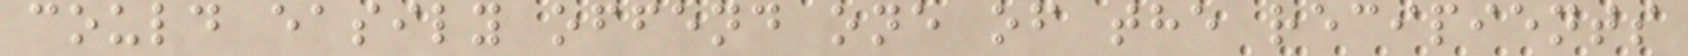could easily offend one of the recipients
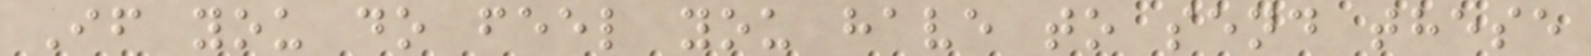If you do feel you have to send these
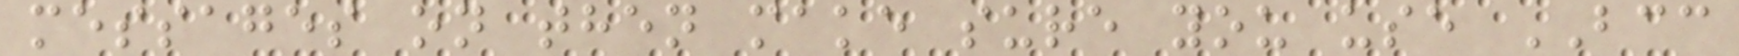messages on then make sure you use BCC
